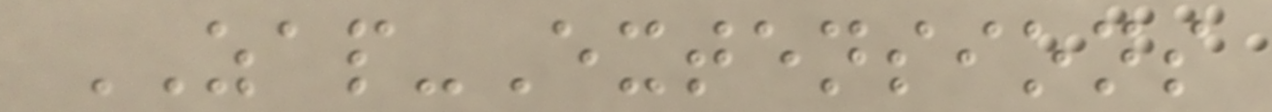ZAP-Extensions
